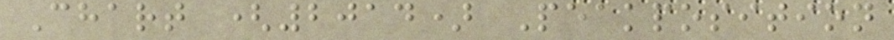Chart (2014) Peakposition
